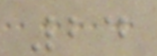24
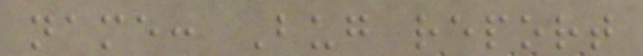name: Bug report
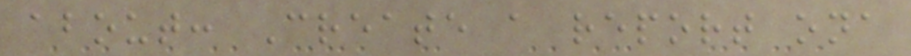about: Create a report ona
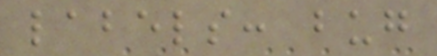labels: bug
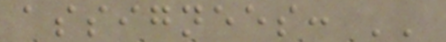assignees: ''
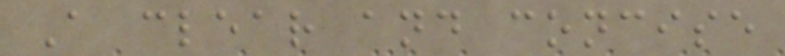A clear and concise
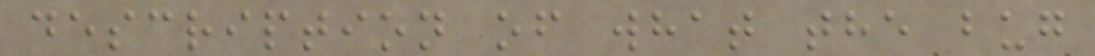description of what the bug
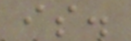is.
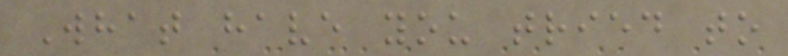What have you tried to
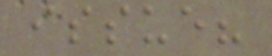issue?
